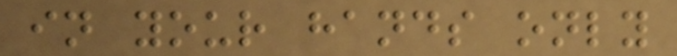in your hands only
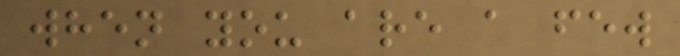when you are a few
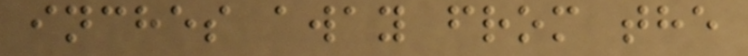inches away from the
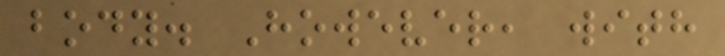body. However, with
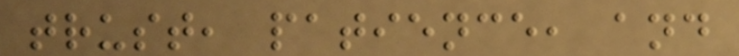trust, patience, and
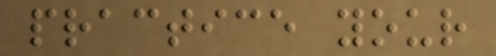practice your
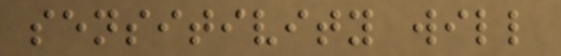sensitivity will
